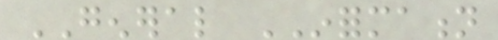GENERAL INFORMATION
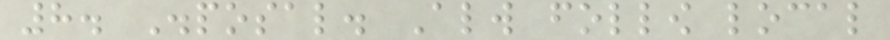8. Disposal. Always follow local
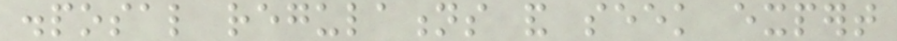disposal regulations and seek expert
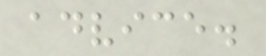advice.
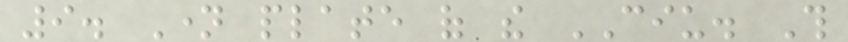9. Name plate of the CIU. This
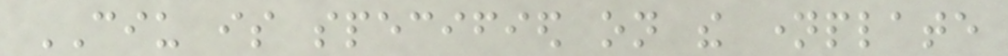CIU is specified on the nameplate
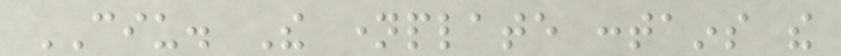CIU. The nameplate contains the
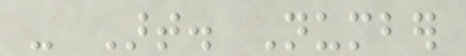- Art. Number
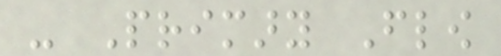- Primary Flow
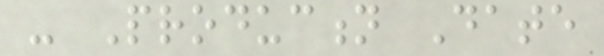- Production Date
